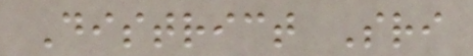District Sri
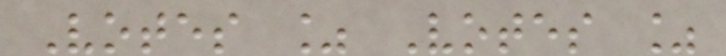Votes % Votes %
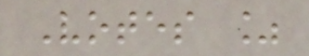Votes %
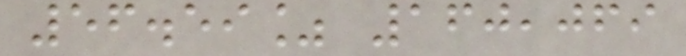56.59% 160,069
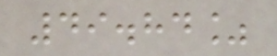49.84%
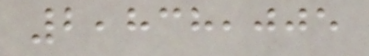2,838,005
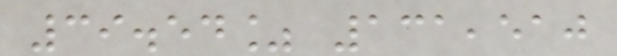39.54% 131,510
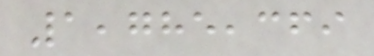1,785,369
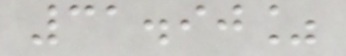31.90%
